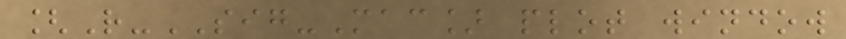[R-SIG-Mac] plot window
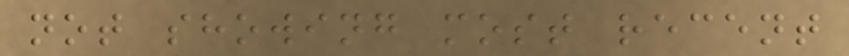not showing most recent
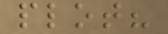plot?
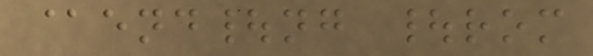@end|ng |rom
